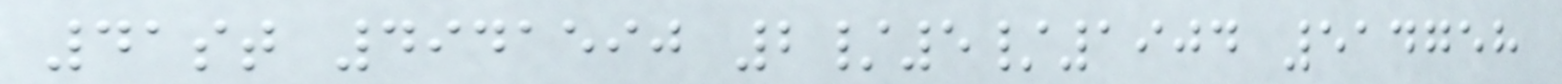41st 4941590 2/5/1904 514758
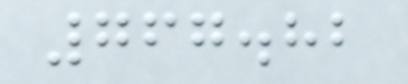767.82
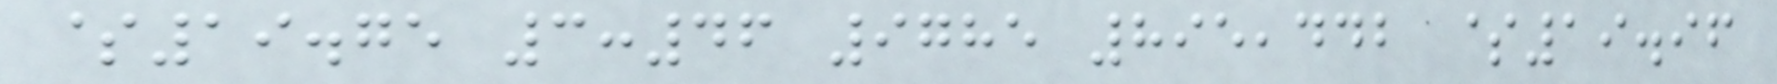$19.75 3:46 9785 895,442 $19.96
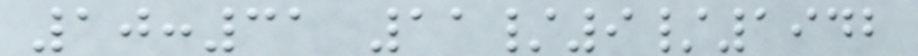10:31 11/9/1942
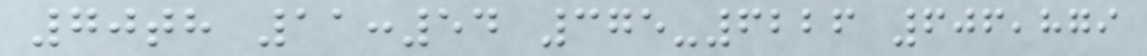70th 11:54 375-6226 606,879
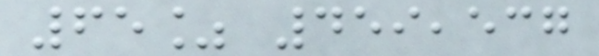65% 459,537
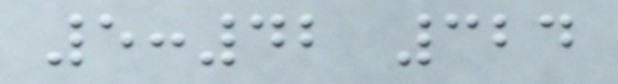5:42 324
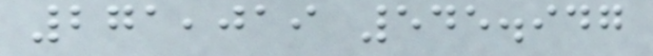271,019 545.947
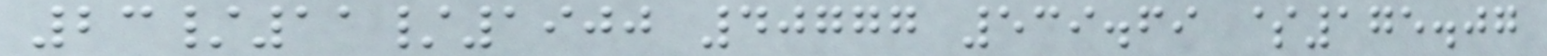23/11/1900 40777 539.69 $175.07
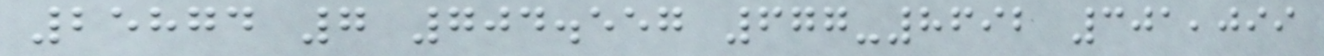25874 7 704.557 677-8692 301,099
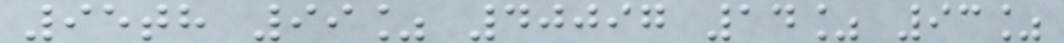95th 99% 40097 14% 93%
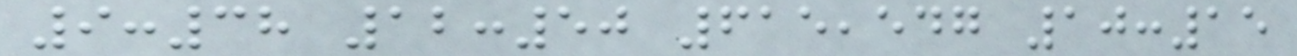9:38 12:50 615,547 10:15
